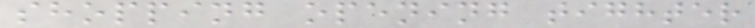shopping opening tighter
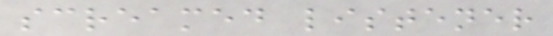screamed listener
